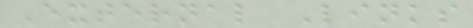External Links
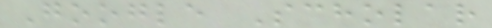Google Scholar
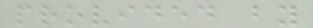provided by
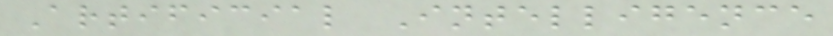Artificial Intelligence
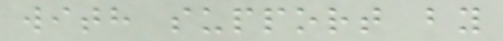with support by
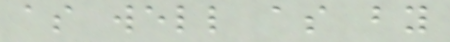as well as by
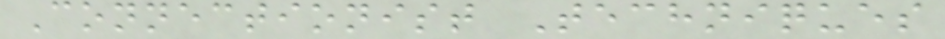Connectionist Techniques
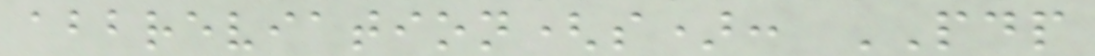abbreviation(s): PDP
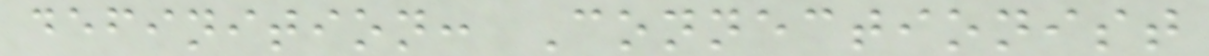definition: Connectionist
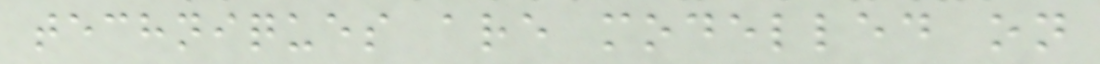techniques are modelled on
